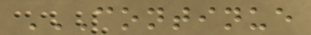CONTINUE
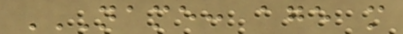NAME: AGE M
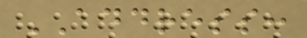ADDRESS:
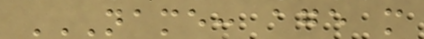NAME: AGE M
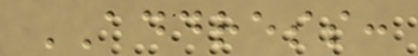ADDRESS:
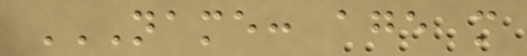NAME: AGE M
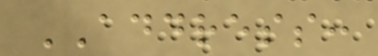ADDRESS:
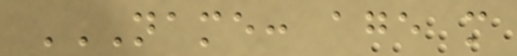NAME: AGE M
